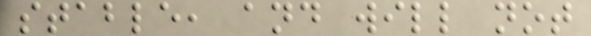stable, and will not
